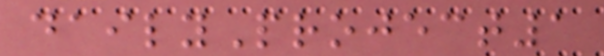dailyProject1
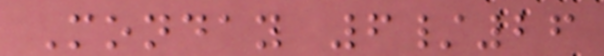Monday 6/26
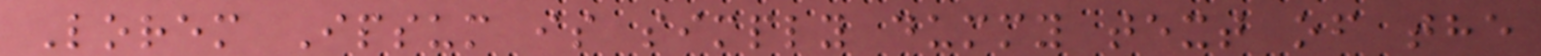Lorem Ipsum is simply dummy text of the
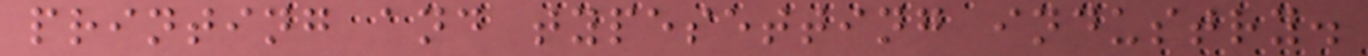printing and typesetting industry.
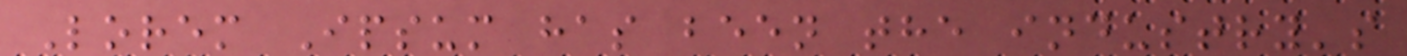Lorem Ipsum has been the industry's
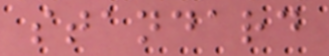standard
